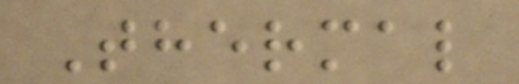Thermal
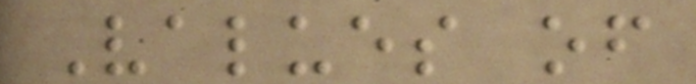Values of
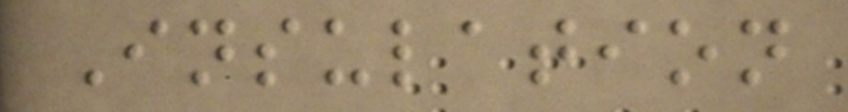Insulation
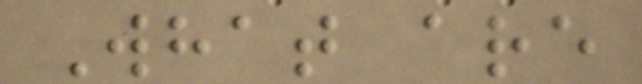What are
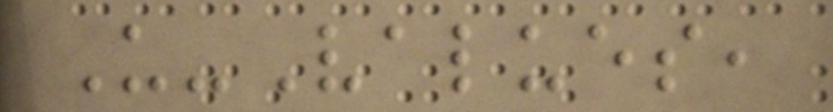U-Values,
